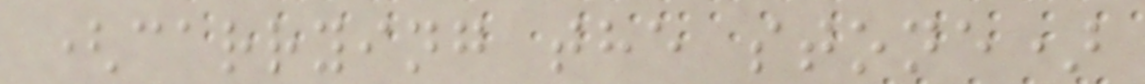(carrying the stone)
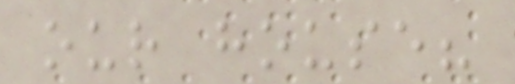our house?
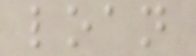loan
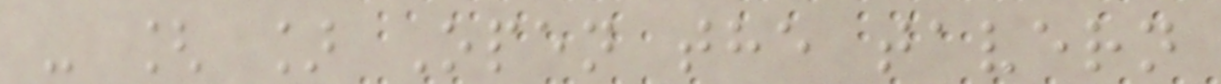- [ ] Open the tavern
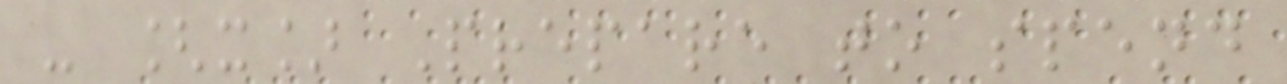- [x] Prepare to spend
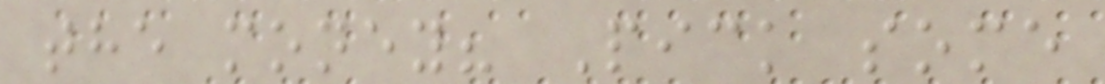the money? Pick some
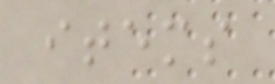items
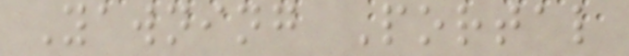Yawning Portal
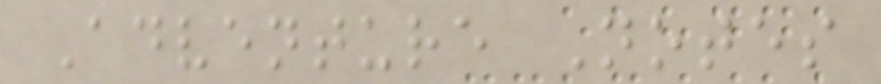Adventure Notes
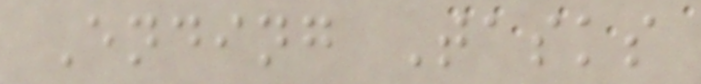Ending Tasks
